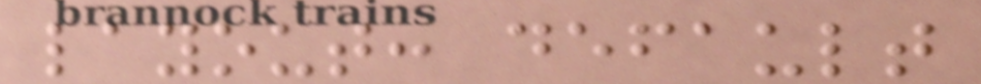layout: default
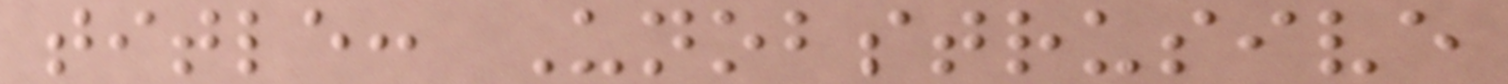title: Unobstrusive
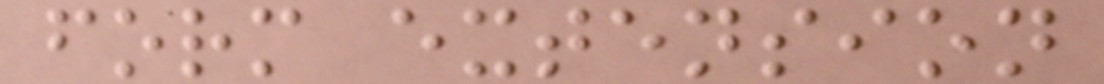form extension
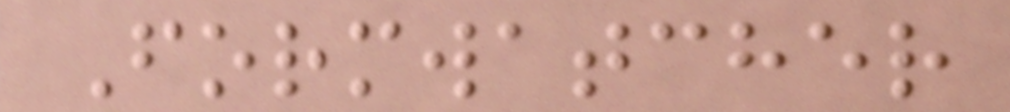Formwatcher
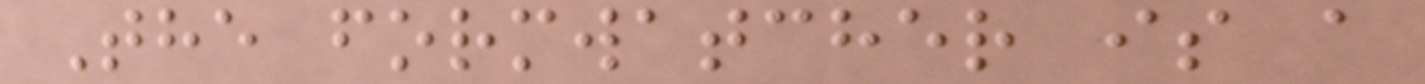The formwatcher is a
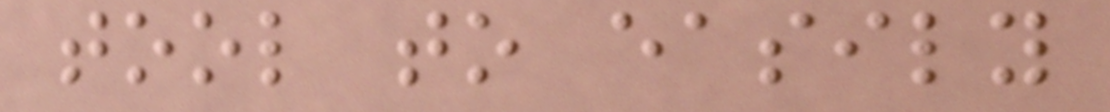tool to easily
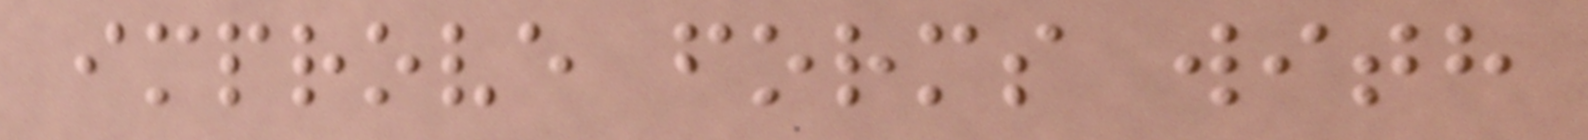improve forms with
